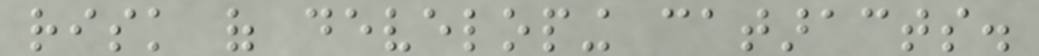risk of developing cataracts.
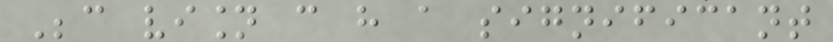Because vision can have a significant
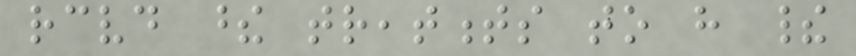received these treatments to have their
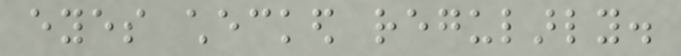eyes checked regularly.
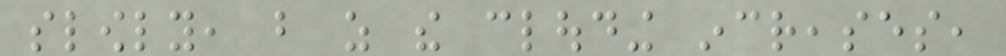slowly, but as the clouding increases,
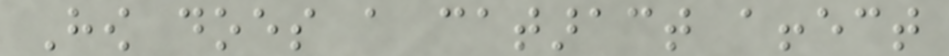How does a cataract affect
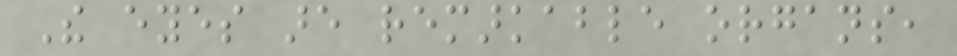The eyes are remarkable organs,
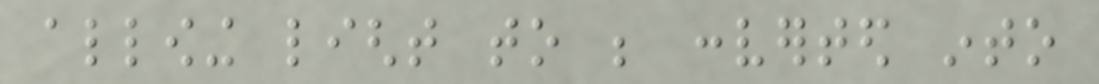allowing light to be converted into
